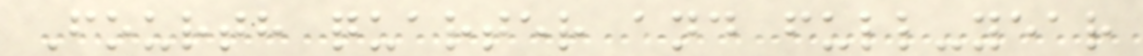Fourth quarter and full-year
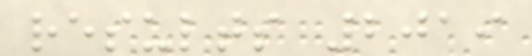results 2019
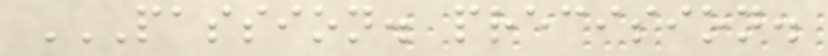PASSION. PRECISION.
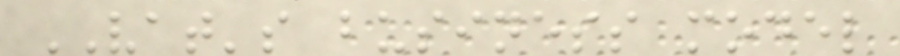VAT's business model
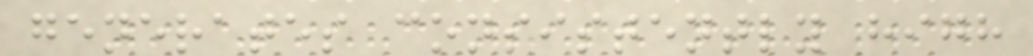generates consistently high
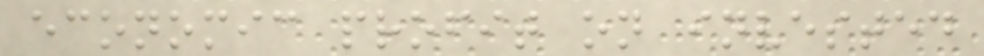economic profit on invested
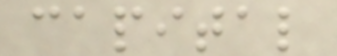capital
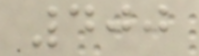400
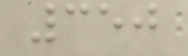350
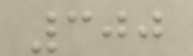300
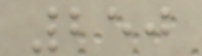250
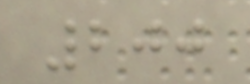200
